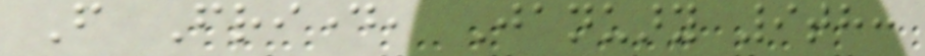From Friday, January 9th:
